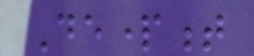Department
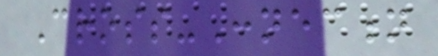Cross-Connection
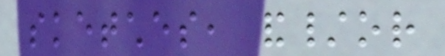sketches, and/or
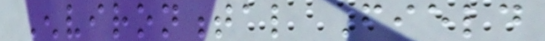Environmental Field
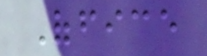Office
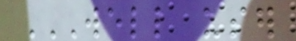WELL USER
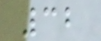32
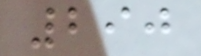290
